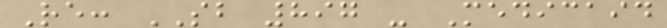Re: SB 897 - Medicaid
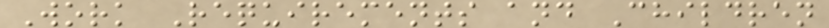Work Requirements and Children
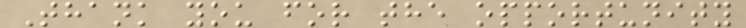Thank you for the opportunity
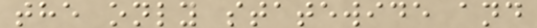the only statewide and
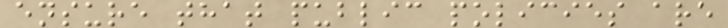ensure that public policies are
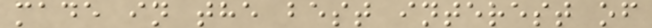made in the best interest of
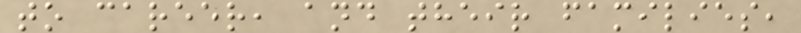to career, and their families,
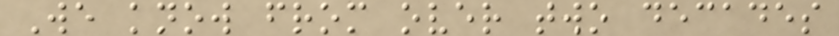We know from over two decades
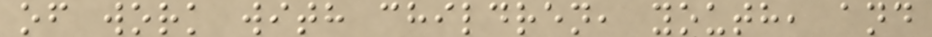of work with children, youth, and
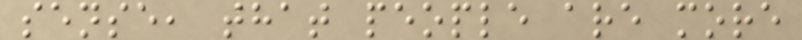sense, that people are more
